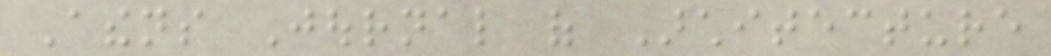Athens Journal of Architecture
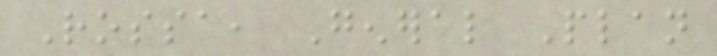Rossa, General Plan
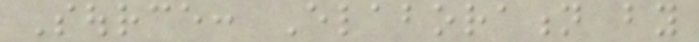Source: Elaboration by
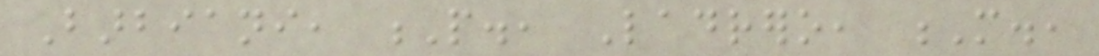Barbiani, P., Ladrero, M.,
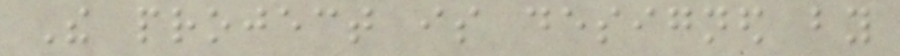The project is designed by
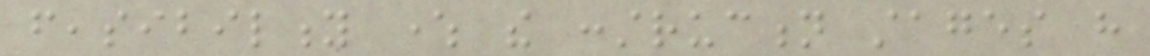feasibility where the construction stages have
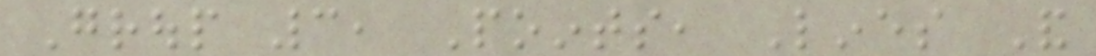Group 3, Points, Lines And
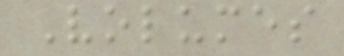Volumes
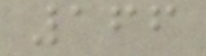166
